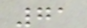71
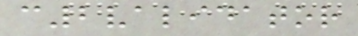c2validator
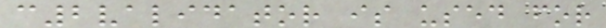c2validator is used for
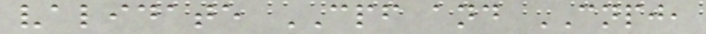validate CPF and CNPJ,
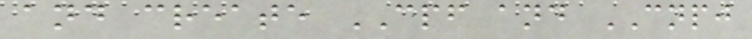and create CPF and CNPJ
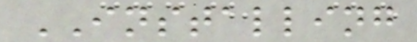INSTALLING
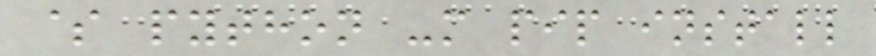$ python -m pip install
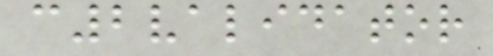c2validator
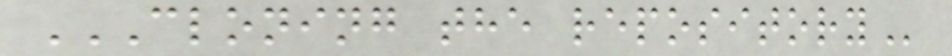CLONING THE REPOSITORY
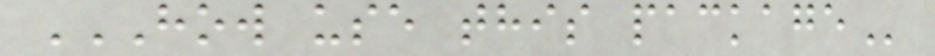HOW USE THIS PACKAGE
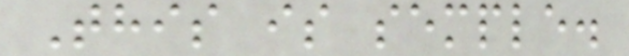This is semple.
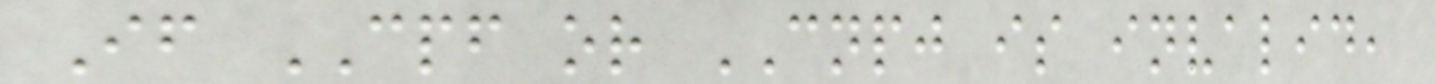If CPF or CNPJ is invalid,
